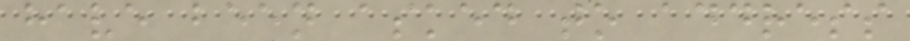have been asked to address
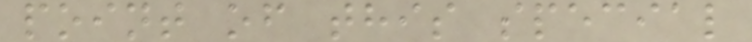point of this special
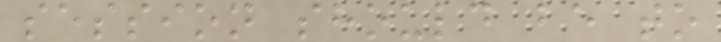session should be to
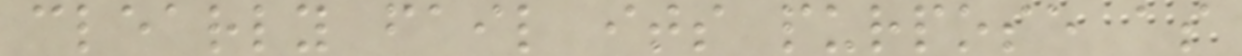clearly fail its purpose as
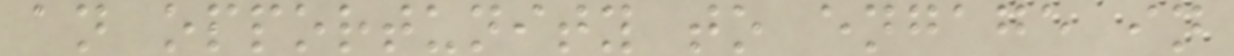an opportunity to engage in
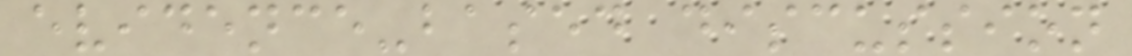evidence-based discussion
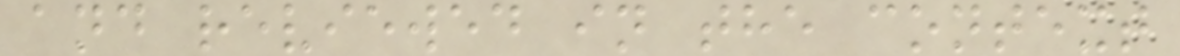and reviewed in the context
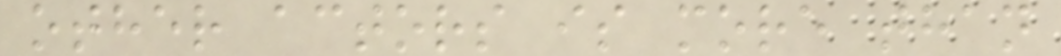other actors is more than
